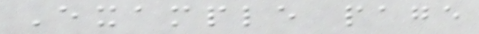Example page
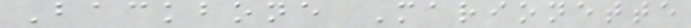Backbone Marionette
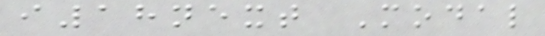i18next Modal
